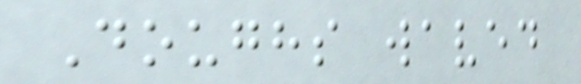Doughs waved
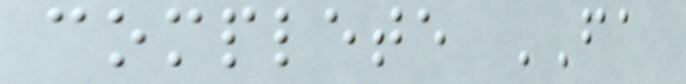complete FA
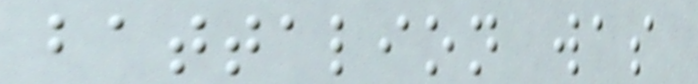battalion was
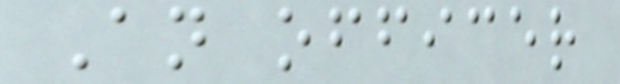An officer
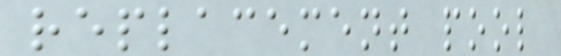replacement pool
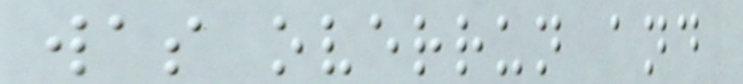was overrun and
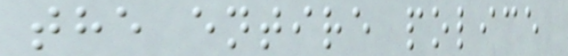the entire police
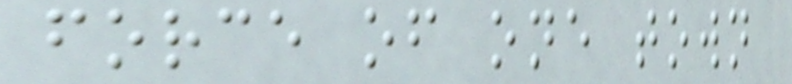force of one town
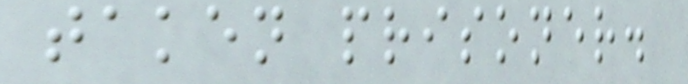taken prisoner.
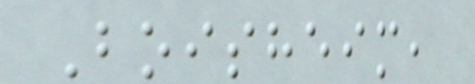Boisheim,
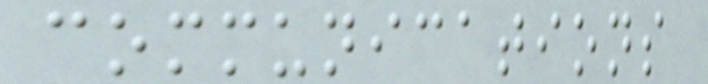communications
